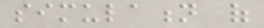simulation of
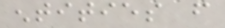entities from
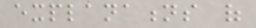explanations of
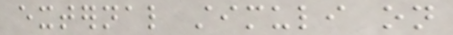external stimuli on
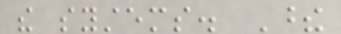the systems. These
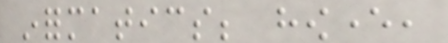informatics; however,
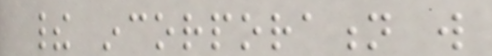their incorporation will
